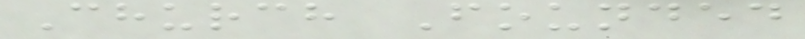Church Founded
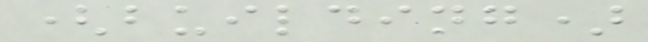(building)
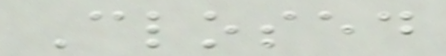Closed
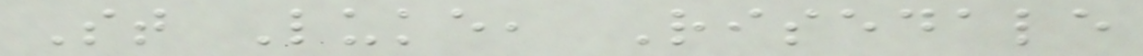St Luke, Risedale
